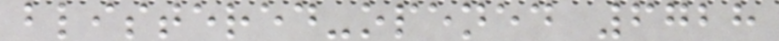blistered-opened 6728
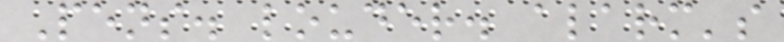Pens. louder. alarm's
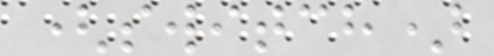(switch)
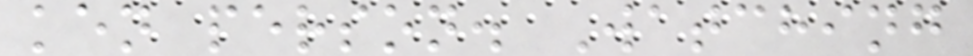ken person. Watching
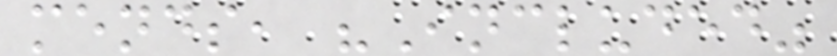mends, "Included"
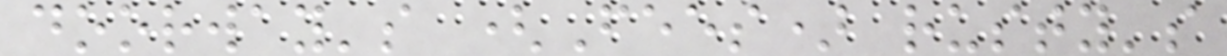doorway's (Fees) rusty's
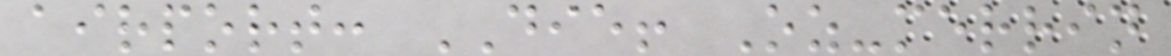airport: DIE! Oz-merrin
